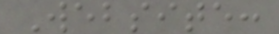Website:
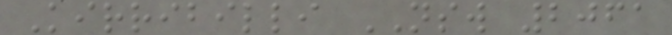Kirribilli NSW 2061
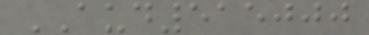AUD515000
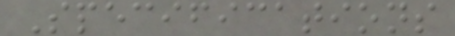Specifications
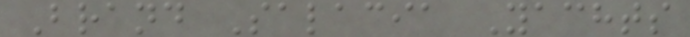Brand Salacia Yachts
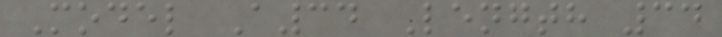Model A34 Length 34
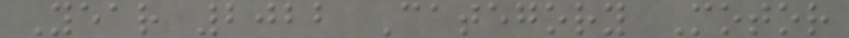Year 2022 Category Motor
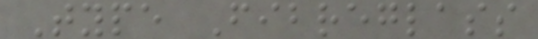Type Fibreglass
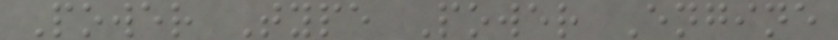Power Type Power Engine
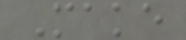Make
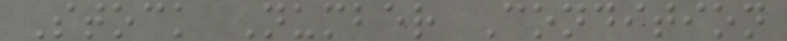Stock Number Condition
